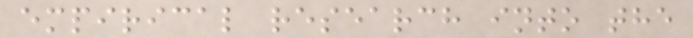empirical research into the
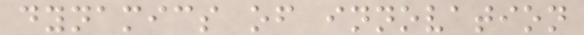dynamics of innovation
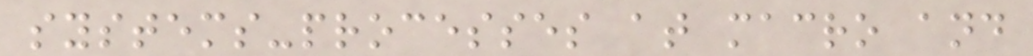systems-processes at macro and
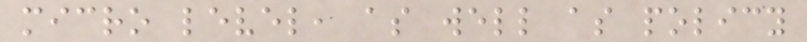micro level, as well as policy
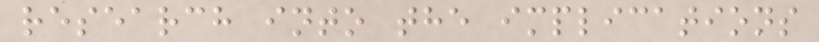research into the implications
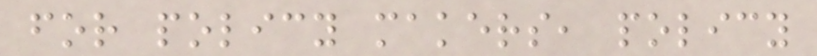for policy makers, policy
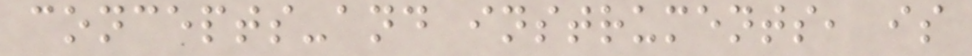concepts-and instruments, is
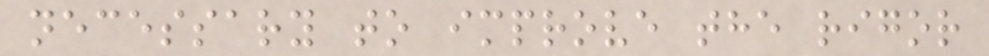necessary to improve the rigor
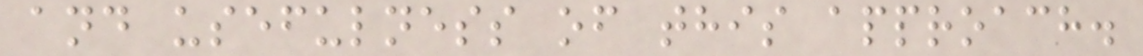and usefulness of this approach.
